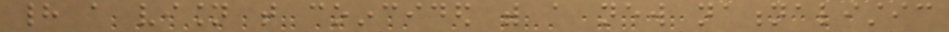had a vision that coincided with a new nationalistic
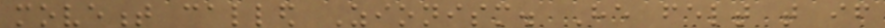movement called Zionism. He felt that if
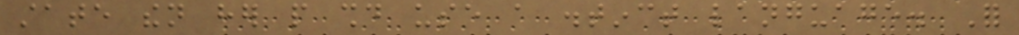state then her people should use a distinct language. For
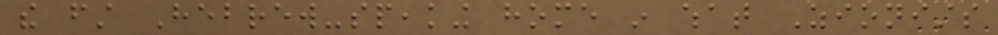the first Hebrew-speaking home in what Zionists
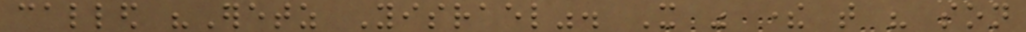called "Eretz Yisrael". It was there that his son
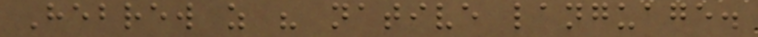Hebrew as his native language.
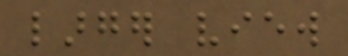larger view
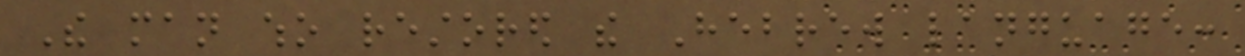The man who restored the Hebrew language:
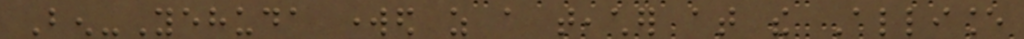Ben-Yehuda worked as a teacher at the Alliance
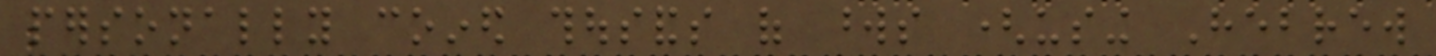personally coined thousands of words (using Hebrew
